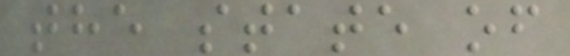the state of
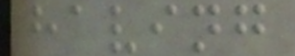having
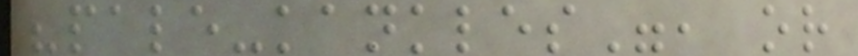"pale-kankles", or
